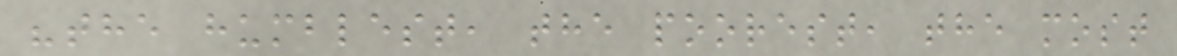"the humblest, the poorest, the most
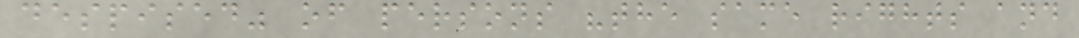despised" of persons "the same rights and
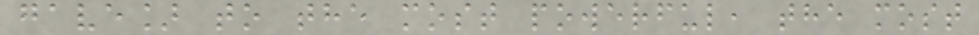gave] to the most powerful, the most
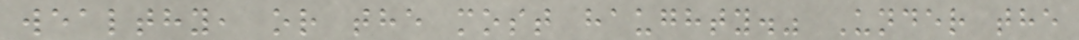wealthy, or the most haughty." Under the
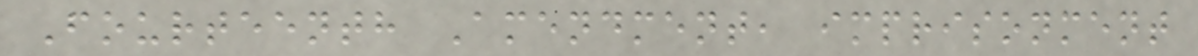Fourteenth Amendment, imprisonment
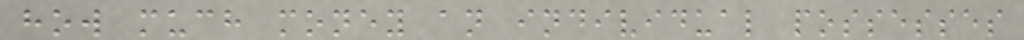how much money an individual possesses
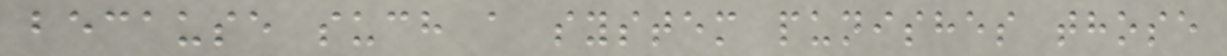because such a system punishes those
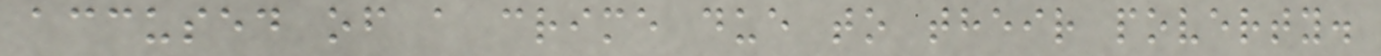accused of a crime due to their poverty.
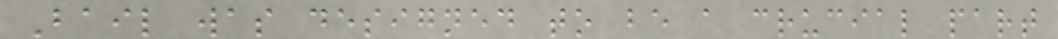Bail was designed to be a crucial part
